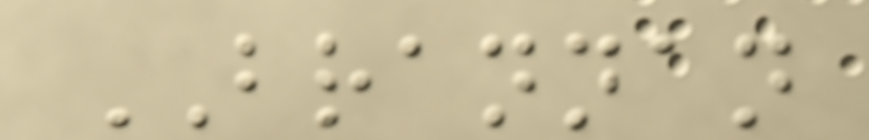BRANNAN
